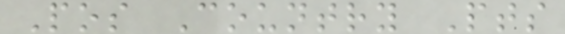Pos Country Pts
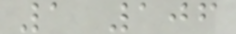1 106
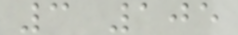3 105
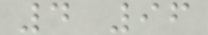4 96
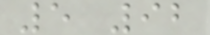5 92
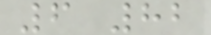6 82
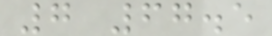7 67.5
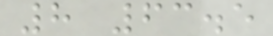8 63.5
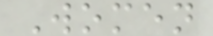Women
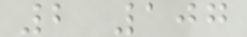2 107
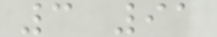3 91
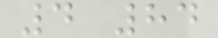4 84
